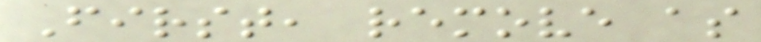First, remove as
